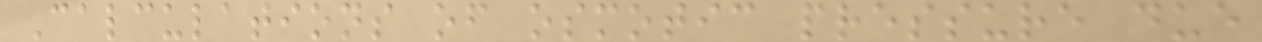Calculations of osmotic pressure due
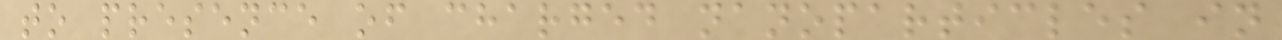to presence of charged nanoparticles in
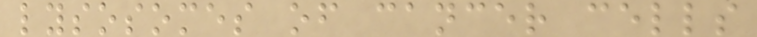lysosomes of cancer cells
